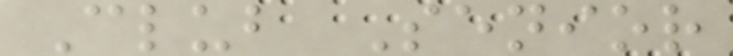Club Senior
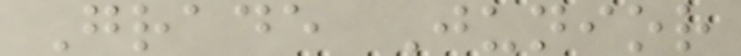Grade Junior
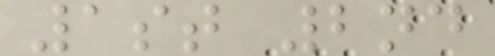1st 2nd
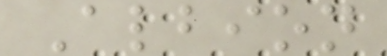Albion
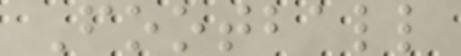Football
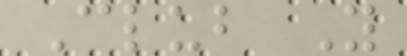Club Y
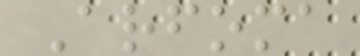Arfoma
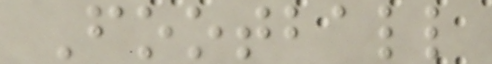Football
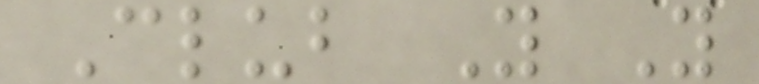Club Y Y
